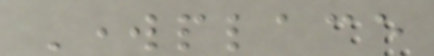Workplace
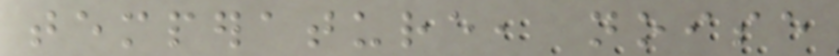temperature, noise
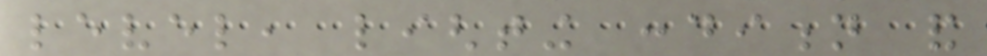level, lighting condition and
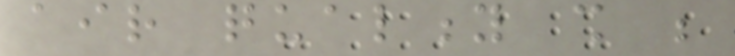air quality shall be
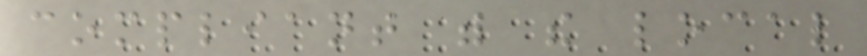compliant with the local
